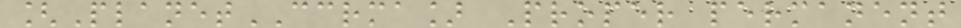[PlanetCCRMA] Proper permanent
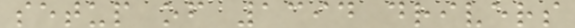setup of 1394 drivers
